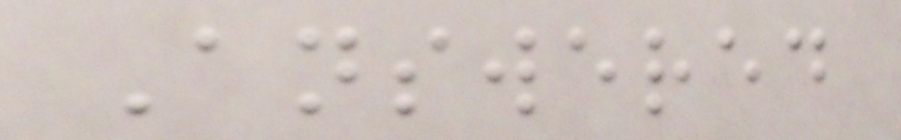Answered
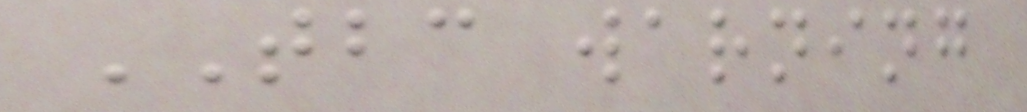TBC warning
